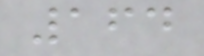164
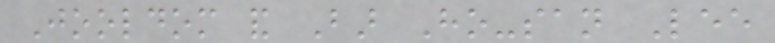Jooldom and Bar Ho-san Lee
